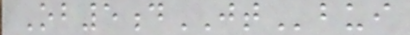Ob5dJTbui
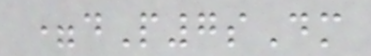=dP7sDm
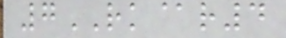7RK@r4
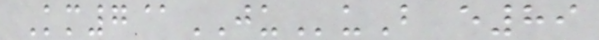Km7@JUuB e89
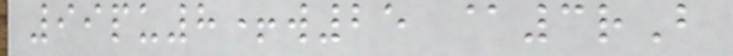99pu8+w25 @3rB
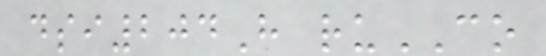dsi204H ruCO
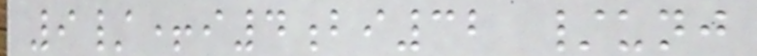9/+i4bi32 /unj
